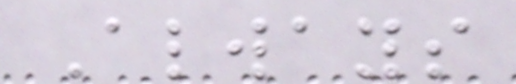Always
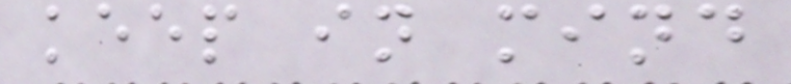keep in mind
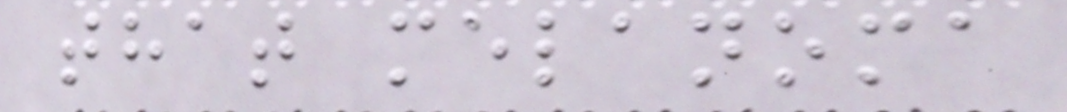that melanoma
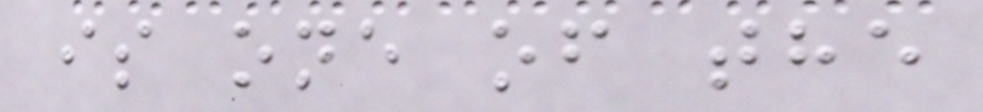is one of the
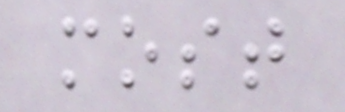most
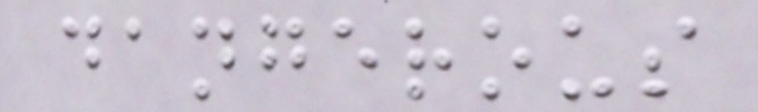dangerous
